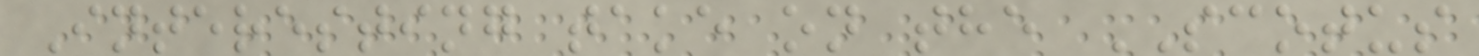Interesting take on the SCOTUS
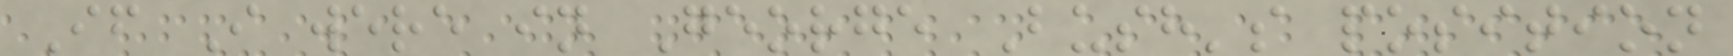If I were in George Bush's position
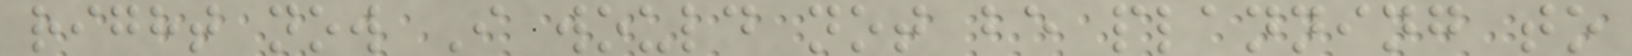right now I would not be planning to
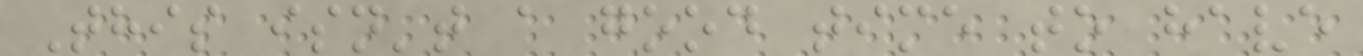This isn't a good time to have
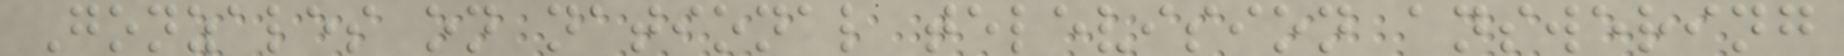Gonzales on national television answering
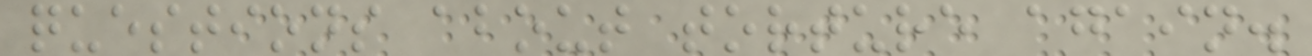questions about torture again.
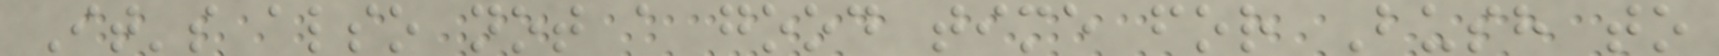It's also not a good time for Bush to
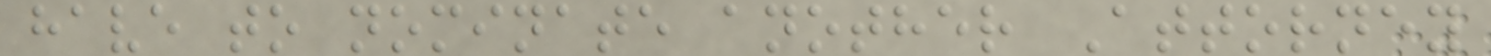have to nominate another Attorney
